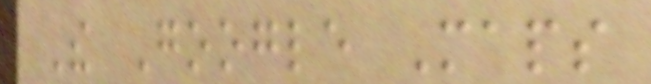The Google Maps
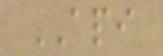API
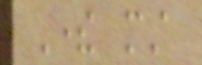There must
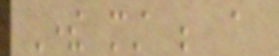There must be a
